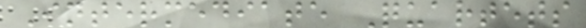Intermediate Quartets
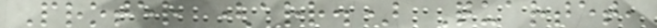Proter (arr.) Quartet,
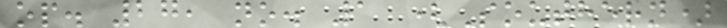op. 27, no. 1 (Southern)
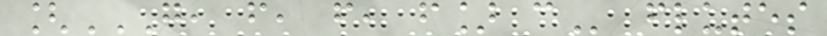[G, F, F, F] C flutes
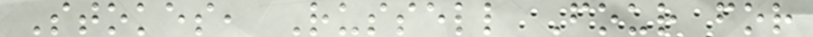Stokes, Russell Four for
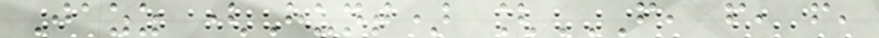Jazz (Hunt) [F, F, F,
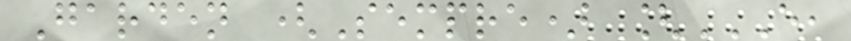Garden (Sempre) [E,
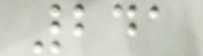241
